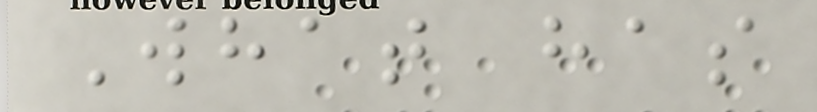What has
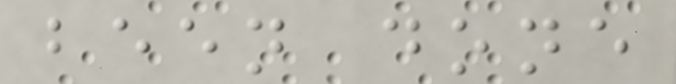been done
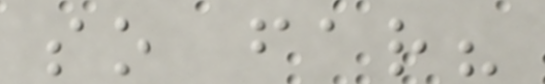so far?
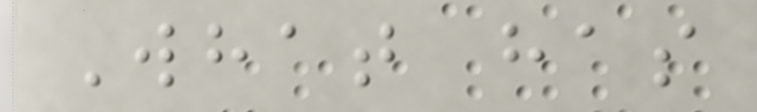What has
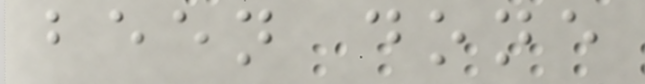been done
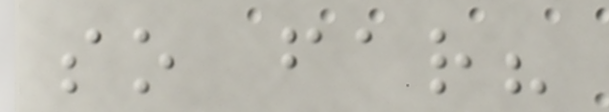so far?
